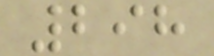298
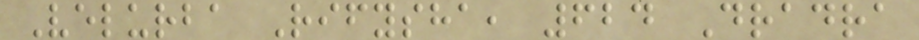Velurba Rifysha, 624 Dradra
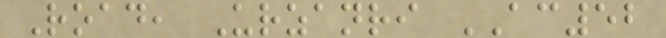Road, Urzanri AC52
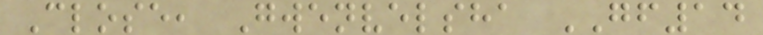Close, Gwenvelsha GF14
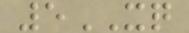5XQ
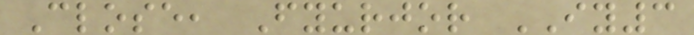Close, Fyurjor IY3
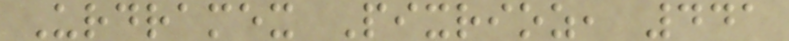Urdramex Pixrioz, 441
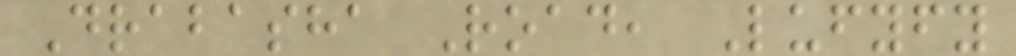Drabasha Road, Lufyfy
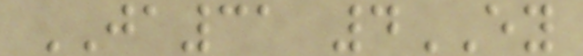JA31 4EY
